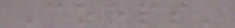Corps'
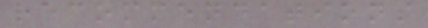recommendations
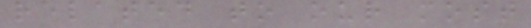related to our most
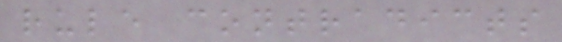rule contradicts
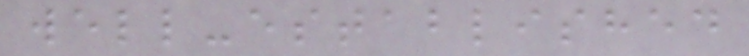well-established
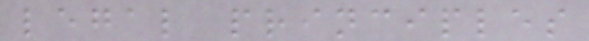legal principles
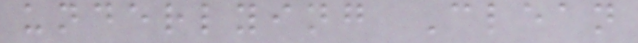underlying Clean
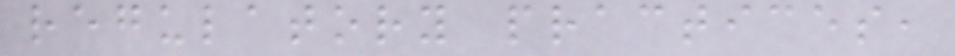regulatory practices,
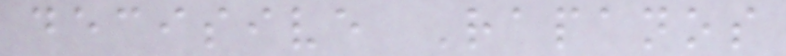decisive Rapanos
